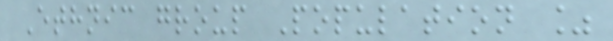Ethnic group Population %
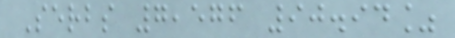Serbs 7,576 90.94%
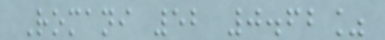Romani 52 0.62%
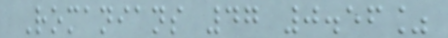Romanians 47 0.56%
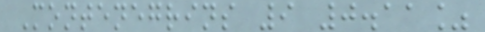Montenegrins 9 0.11%
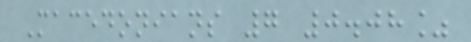Macedonians 7 0.08%
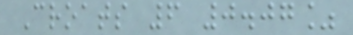Croats 6 0.07%
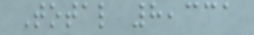Total 8,331
